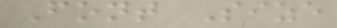Font Size
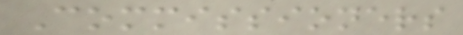Commissioners
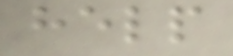help
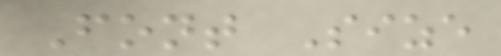Font Size
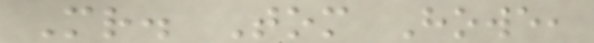Mr. Tom Howe,
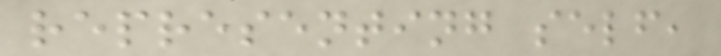representing self,
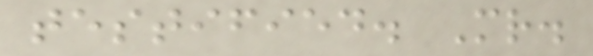testified. Mr.
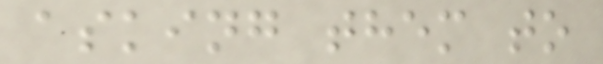asking them to
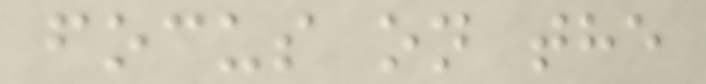focus on the
